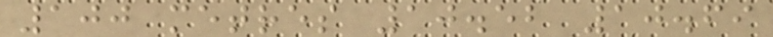100 metres 10.52 10.69
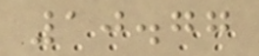10.77
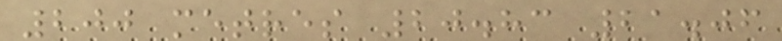200 metres 20.83 21.06
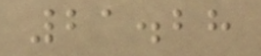21.28
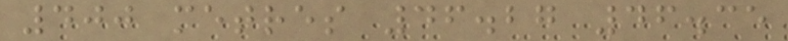400 metres 46.27 46.35
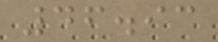46.93
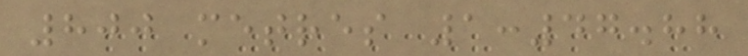800 metres 1:47.88
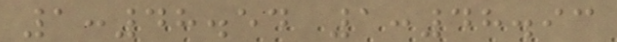1:48.54 1:48.93
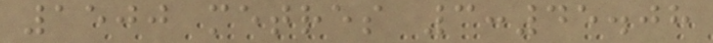1500 metres 3:45.08
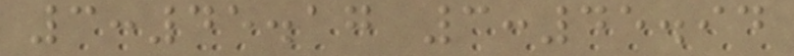3:45.17 3:45.94
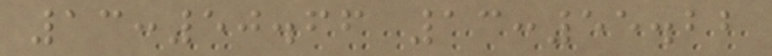13:50.66 13:55.22
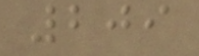209
